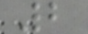2
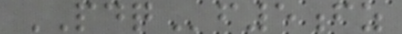PDQf5fz
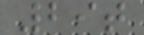29t
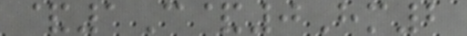&1C&0Hm2
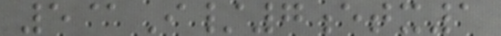5@I/7etx1
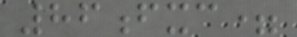86fxc=
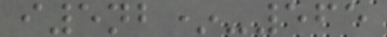i5nb*-565
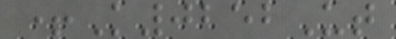+K0252Ut
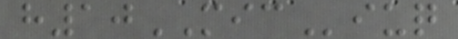h10MICiuq
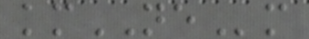kmNEm
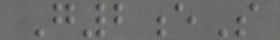G2eS
